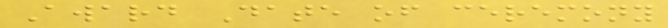Award Date of ceremony
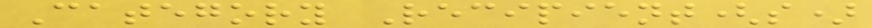Category Recipient(s)
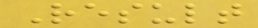Result
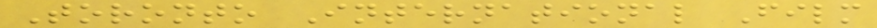Toronto International Film
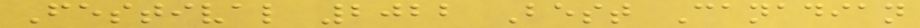Festival 2022 Best Canadian
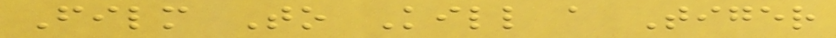Film To Kill a Tiger
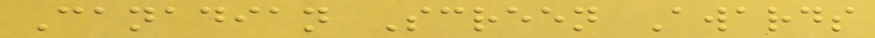Canadian Screen Awards
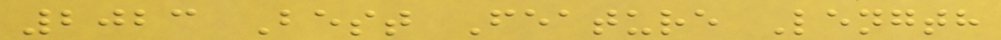2023 Best Feature Length
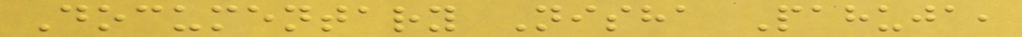Documentary Nisha Pahuja,
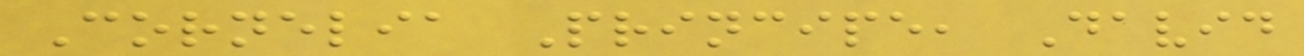Cornelia Principe, David
